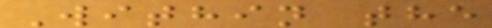Within the
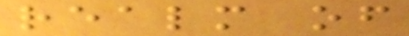realm of
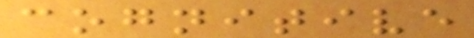cognitive
